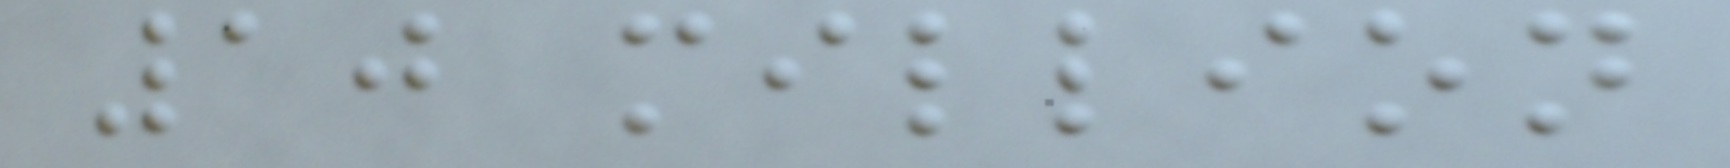10 million
